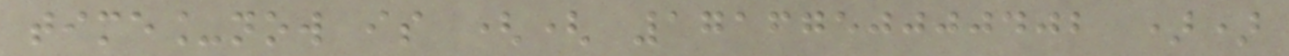time_now is (( 1716750000402 ))
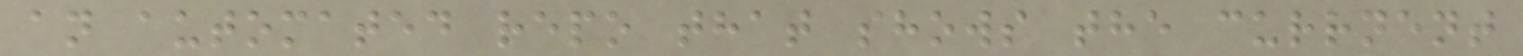an automated repo that shows the currnent
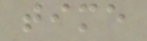time
